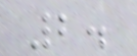2.
